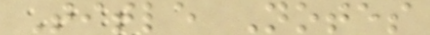Title Notes
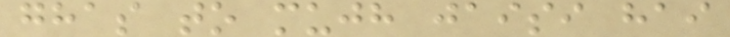ghas to mujh jaisi hai
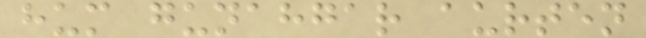hum gunahgar aurten
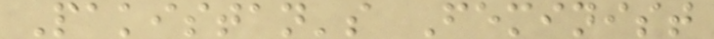Pakistan's Feminist
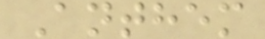Anthem
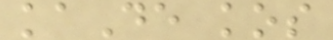kaDe kos
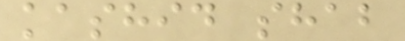kashid shab
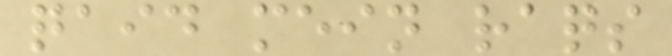qaid mein raqs
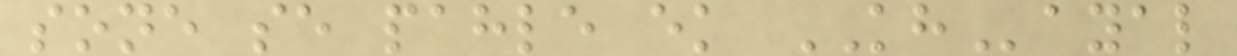sone se pahle ek KHayal
